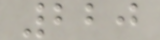220
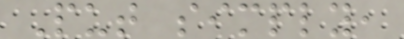Put simply,
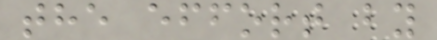the effort by
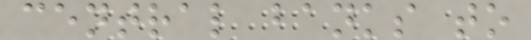central banks to
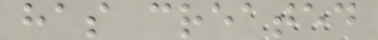has created
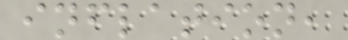inflation,
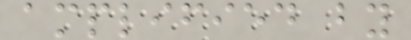amplified by
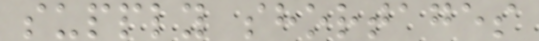supply shortages
